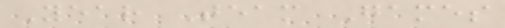Year Team Games
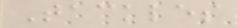Tackles
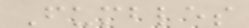Fumbles
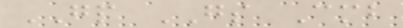GP GS Cmb
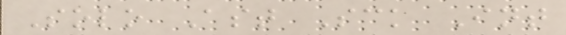Solo Ast Sck Int
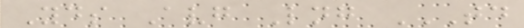Yds Avg Lng TD
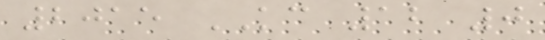2015 KC 12 0
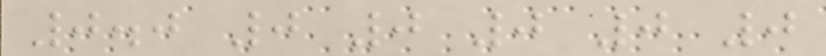0.0 0 0 0 0 0
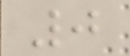0
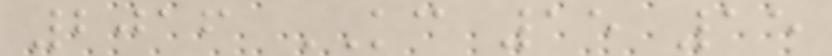2016 KC 15 15
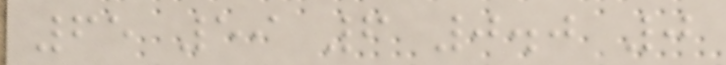65 59 6 0.0 0
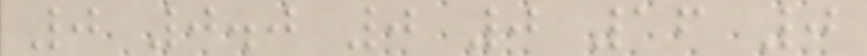0 0.0 0 0 16 0
